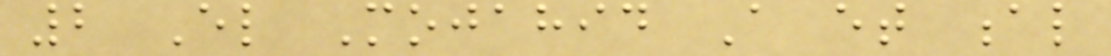2 El Mojahid A et al
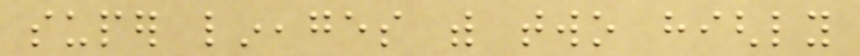super lineages with two highly
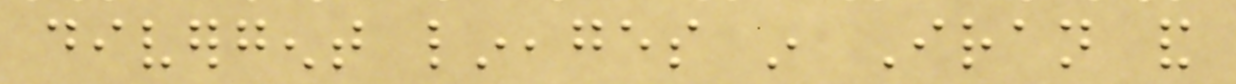divergent lineages in Iran and
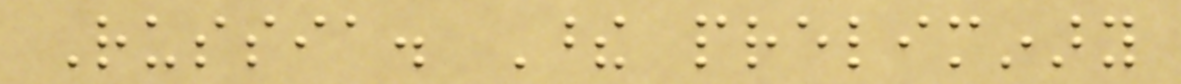Russia. These preliminary
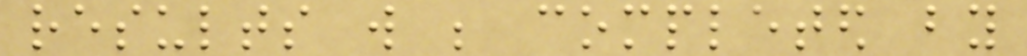results will be completed by
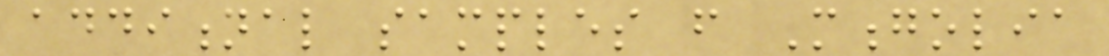additional samples from Mongolia
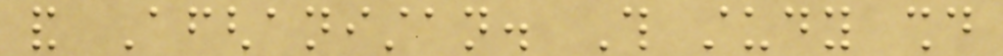and Afghanistan. This study should
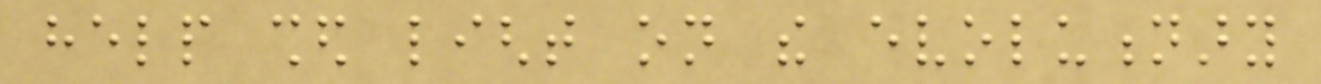help shed light on the evolutionary
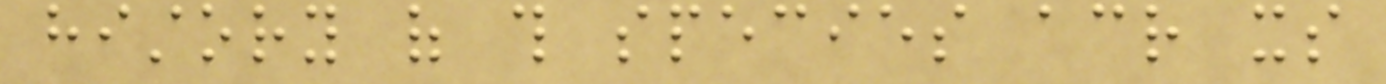history of this species across its
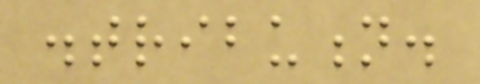distribution.
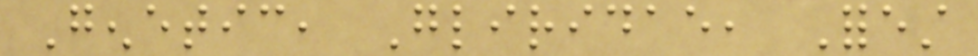Genetic, Gliridae, Forest
